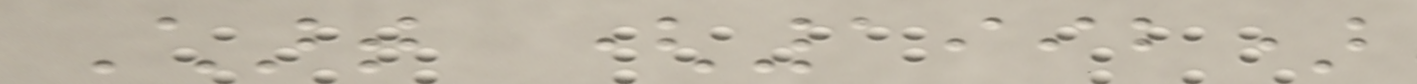Chart (1992)
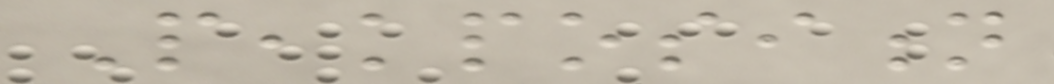Peakposition
